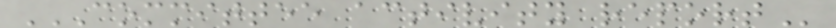COMMITTEE ACTIVITY REPORT
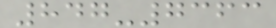847-7363
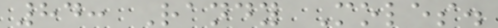84: Randy Moles.
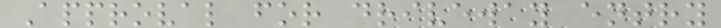Approval for driveway entry
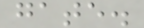gate.
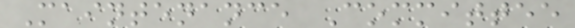Maintenance Committee
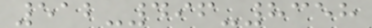512-496-8358
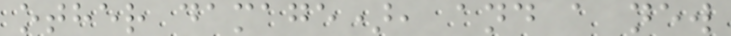other damage), and a new
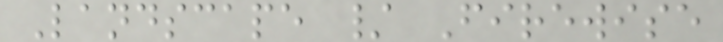Landscape / Firewise
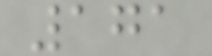171
